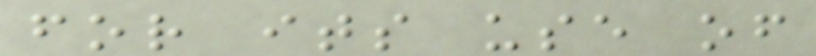for its use of
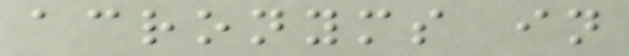acronyms in
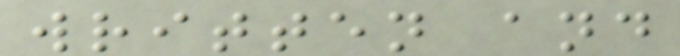written and
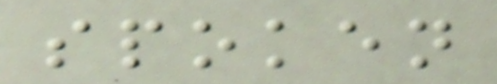spoken
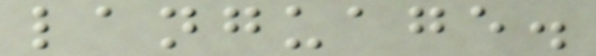language.
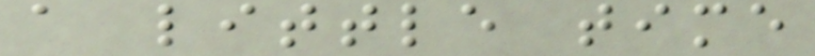a little time
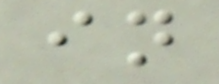in
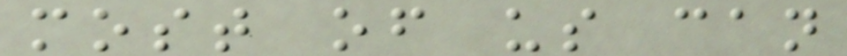most of us can
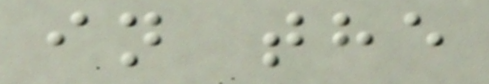in the
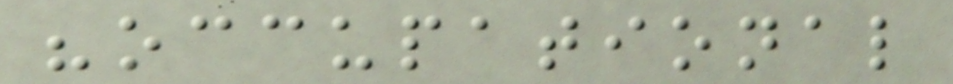"occupational
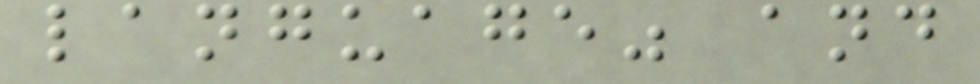language" and
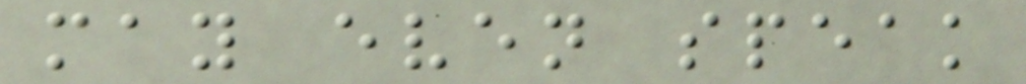may even speak
